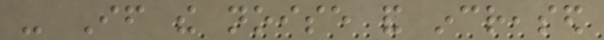- If the noise and increased
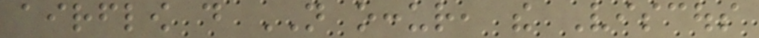airflow do NOT occur, the Viscous
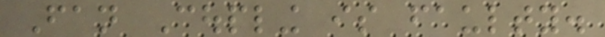Fan Coupling is faulty.
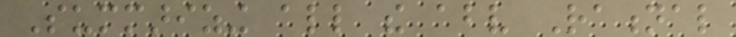Summarizing all the above Rational
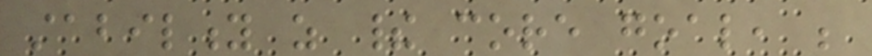stability as their core goal, be
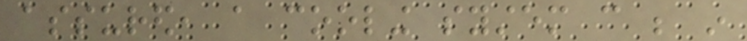assured, a cooling system can be in
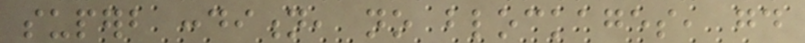superb condition, no blockages, good
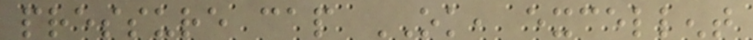pressure cap OK, excellent
